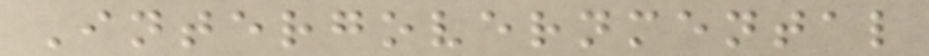Intergovernmental
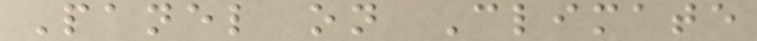Panel on Climate
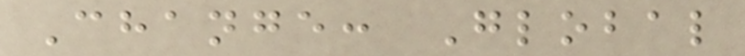Change: Global
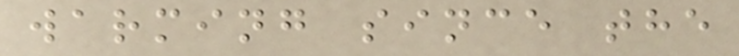warming since the
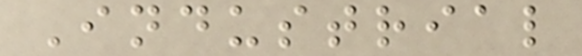Industrial
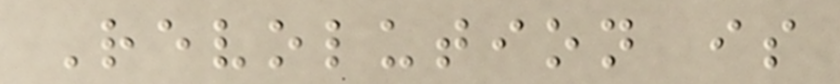Revolution is
